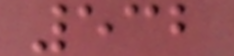532
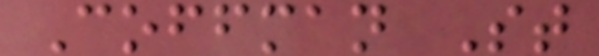Coffman St
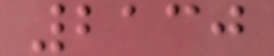2130
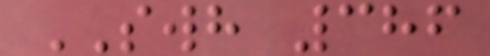SWH 386
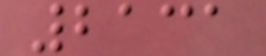2131
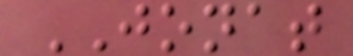JONAT
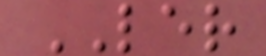LER
